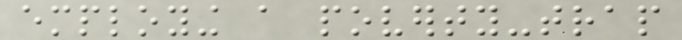employing a poverty-trap
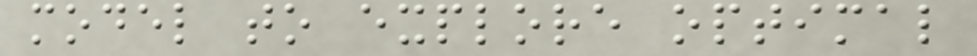model to explore optimal
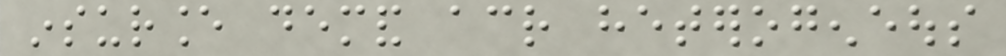insurance demand across heterogeneous
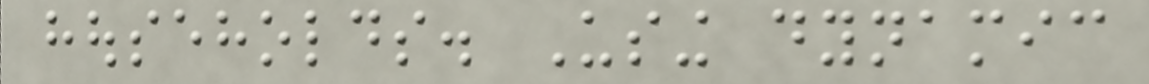households. Using dynamic
